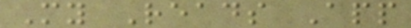My Reads App
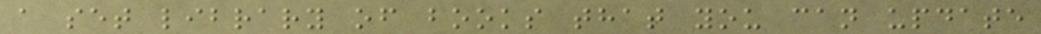a set library of books that you can update
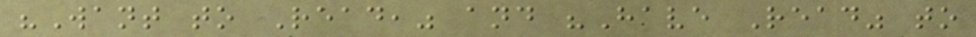"Want to Read," and "Have Read" to
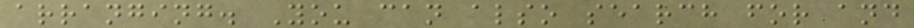arranging. You can also search for and
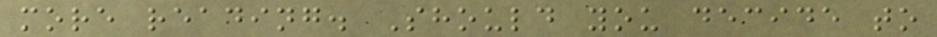more reading. Should you decide to
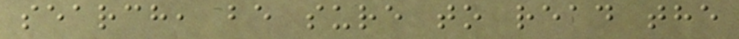search, be sure to read the
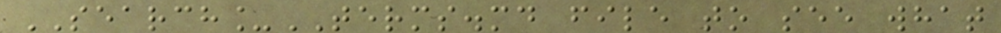SEARCH_TERMS.md file to see what
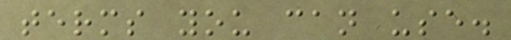terms you can use.
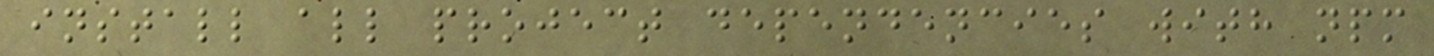install all project dependencies with npm
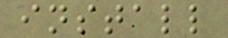install
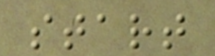start
